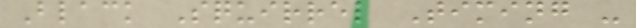Black Squirrel Timing -
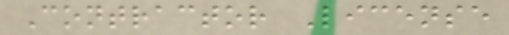Contractor License
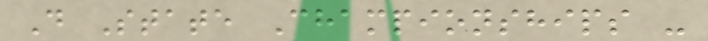D State Championships -
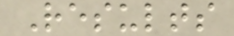Results
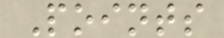Points
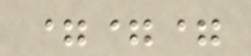===
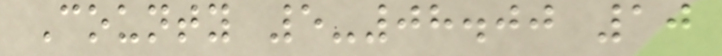County 5-08.00 10
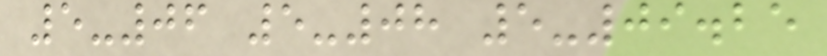5-06 5-08 5-09.25
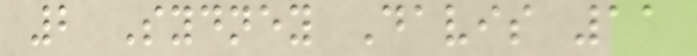2 Sydney Davis 11
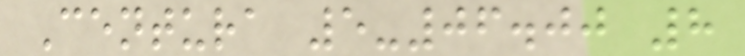Centura 5-06.00 8
